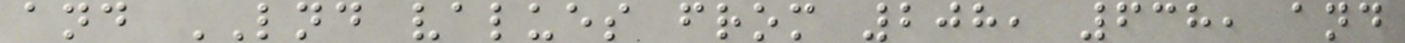and LND values from 208, 638, and
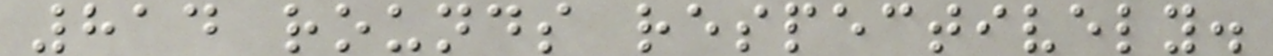814 rounds respectively.
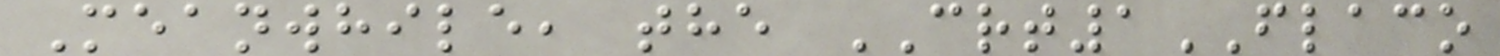Meanwhile, the CRT1FLACO
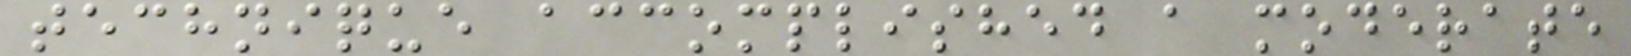technique accomplished a moderate
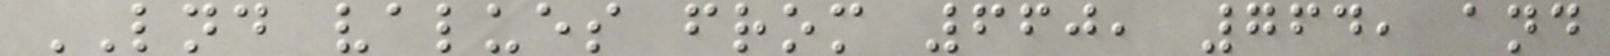LND values from 660, 764, and
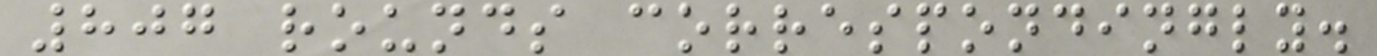807 rounds correspondingly.
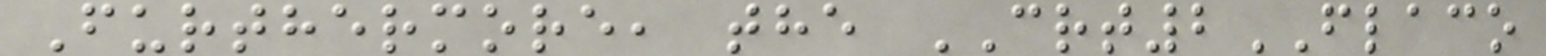Furthermore, the CRT2FLACO
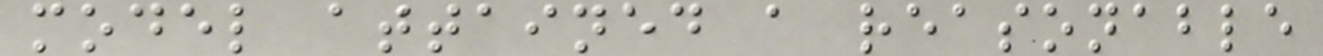model attained a reasonable
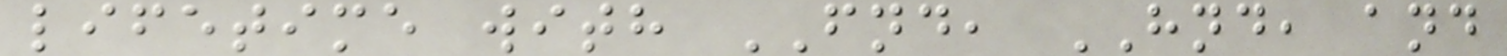lifetime with FND, HND, and
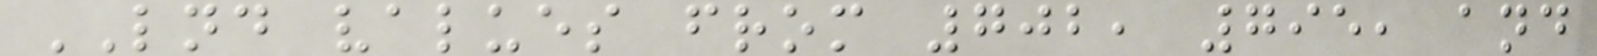LND values from 702, 795, and
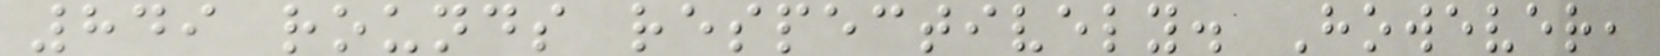849 rounds respectively. However,
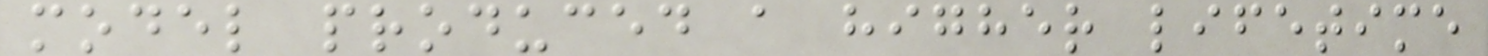model produced a higher lifetime
